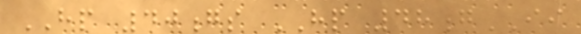HP 40gs HP 48gII
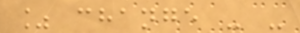% change - -
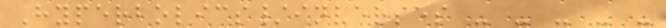Hyperbolics/inverses - - - - -
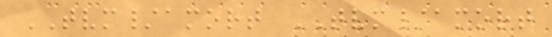TVM/amort TVM/amort
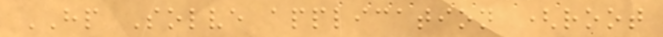HP Solve application (root
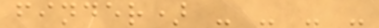finder) - - - -
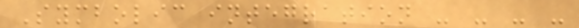Symbolic integration - - - -
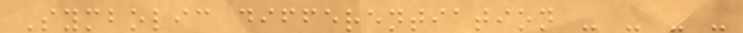Symbolic differentiation - - - -
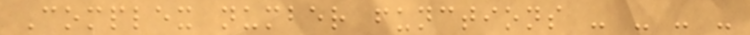Complex number functions - - - -
